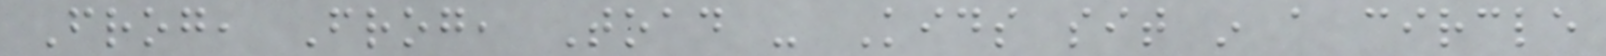Frog, Frog, Toad - Kids sit in a circle
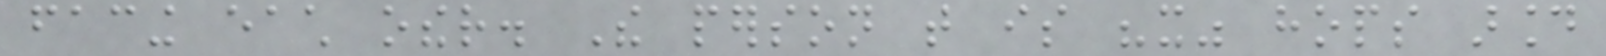facing each other. The person that is "it" hops around
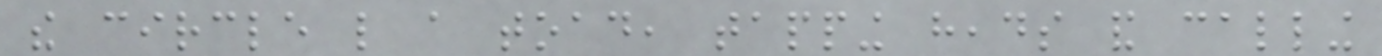the circle like a toad, tapping heads and calling
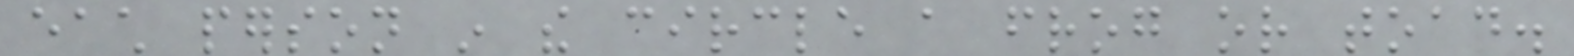each person in the circle a frog or toad.
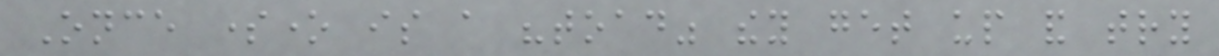Once someone is a "toad" they get up and try
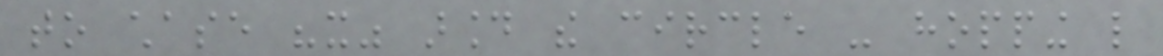to chase "it" around the circle - hopping like
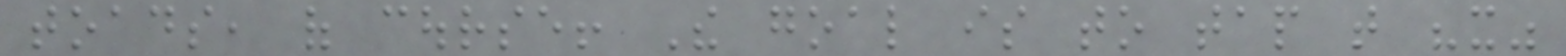toads, of course! The goal is to tap that "it"
